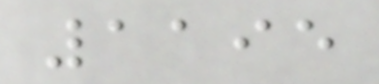1195
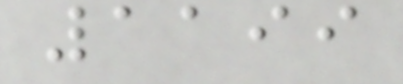1199
